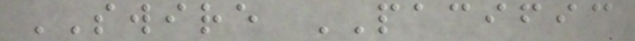SWIRE PACIFIC
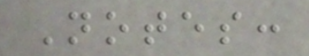Notes:
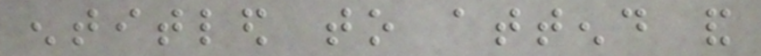entitled to attend and
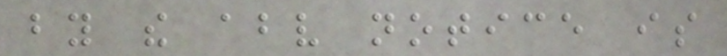by the above notice is
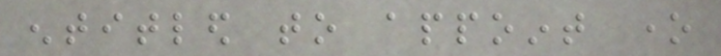entitled to appoint one
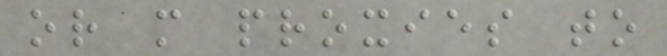or more proxies to
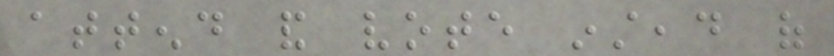attend and vote instead of
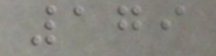179
